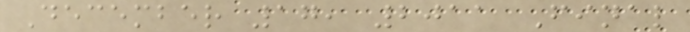December 17, 2011 Final
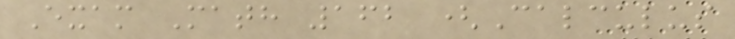Exam Math 162 (Calculus
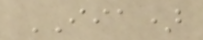IIA)
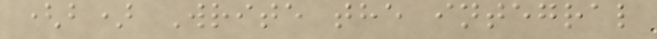(b) Write the integral
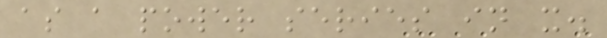as a power series in x.
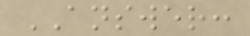ANSWER:
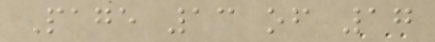Page 13 of 17
